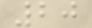20
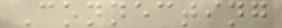Connecting
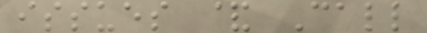issues & Call
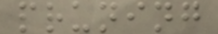pruning
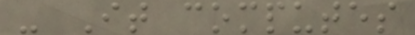- It computes
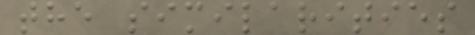the similarities
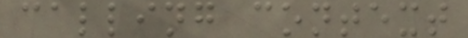calling context
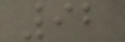92
